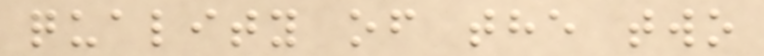quality of the two
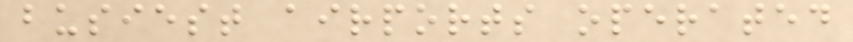busiest airports operated
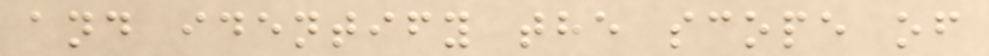and identify the scope of
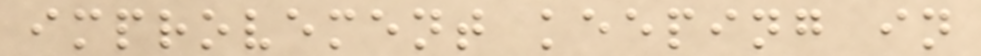improvement keeping in
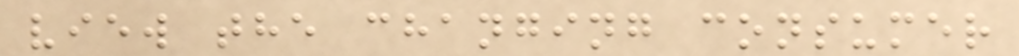view the changing consumer
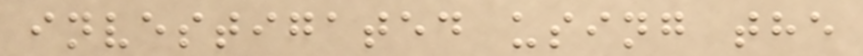investigated using the
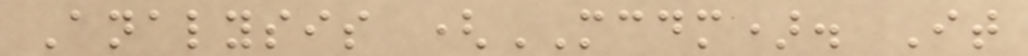Analysis (MCDM). It
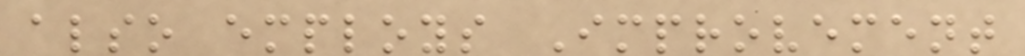also employs Improvement
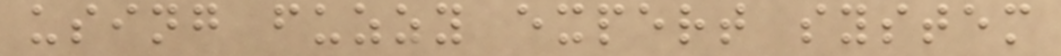using fuzzy expert system
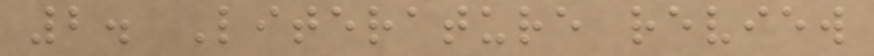2. Literature review
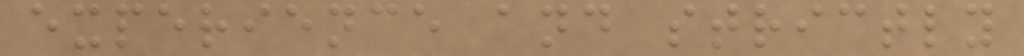experience and strictly
